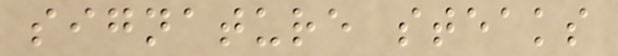signature steaks
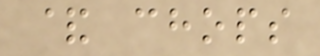& chops
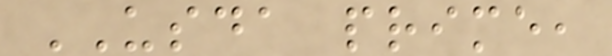USDA prime,
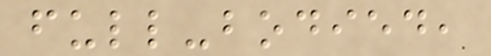full-bodied,
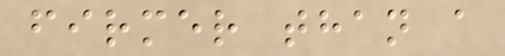firmer than a
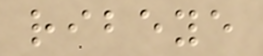ribeye
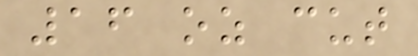16 oz cut
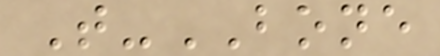T-BONE
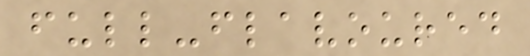full-flavoured
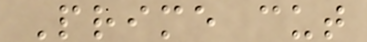Prime cut
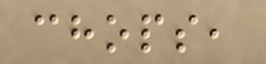chops,
